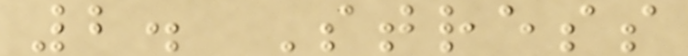2. Stress
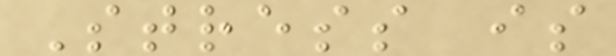Stress is
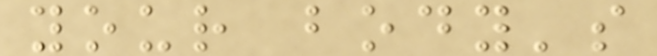your body's
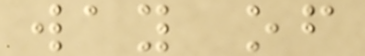way of
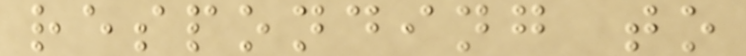responding to
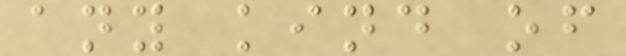any kind of
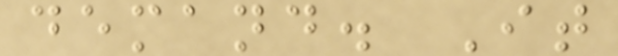demand. It
